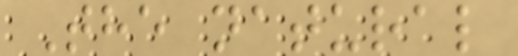The natural
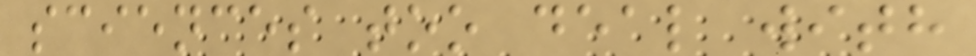sciences too deal with
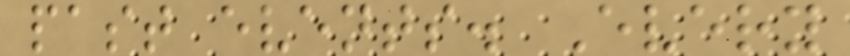past events. Every
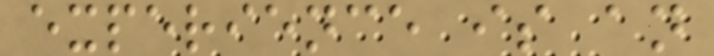experience is an
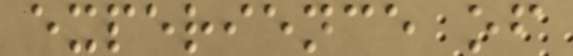experience of
